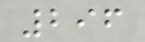296
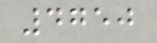4750
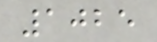1025
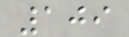109
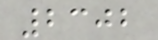2302
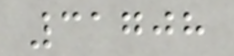31708
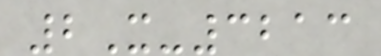2X-3213
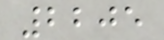2205
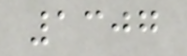1307
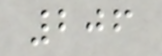206
